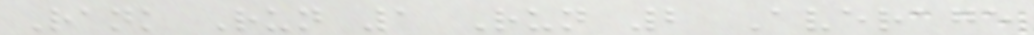Rank Run 1 Run 2 Average
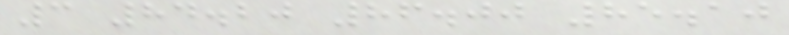3 84.20 86.00 85.10
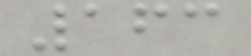163
